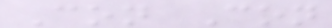Con Con
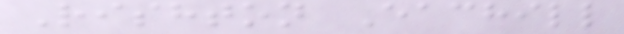Rishton Eachill
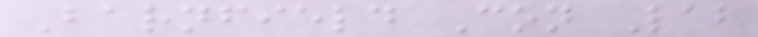Barnfield Con Lab
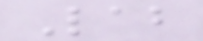Lab
